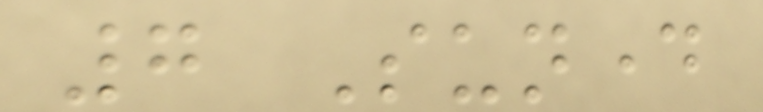7 Sunday
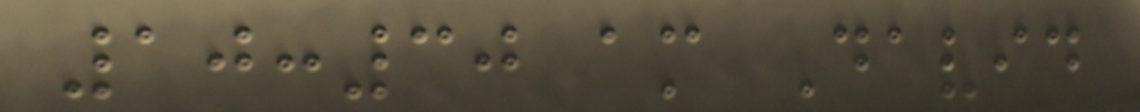10:30 am David
